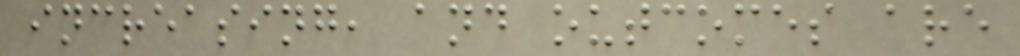increasing, and outcomes are
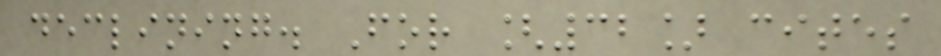declining. For [32] cites
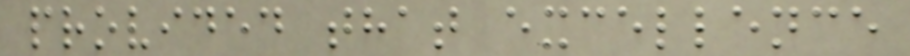provided that excellence
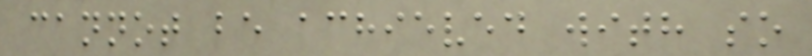cannot be achieved with so
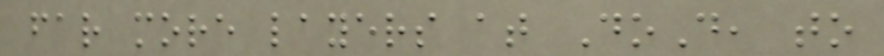far more layers at DoD, to
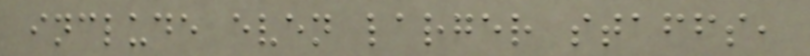include even larger staffs,
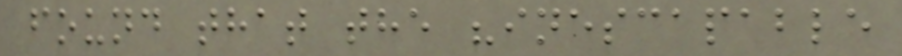found that the "inescapable
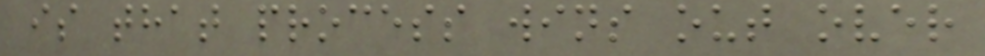is that process wins out over
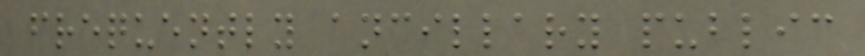frequently ancillary public
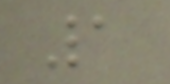1
